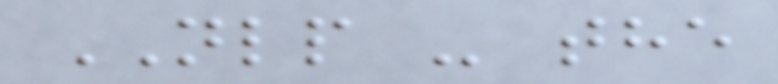NLP - the
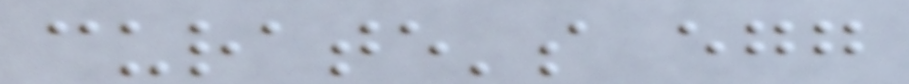curate's egg
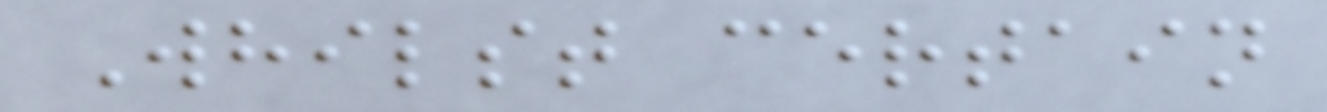Whilst certain
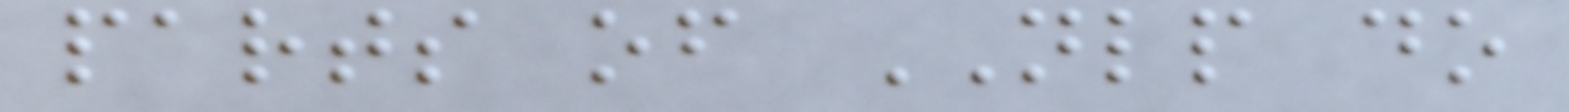parts of NLP do
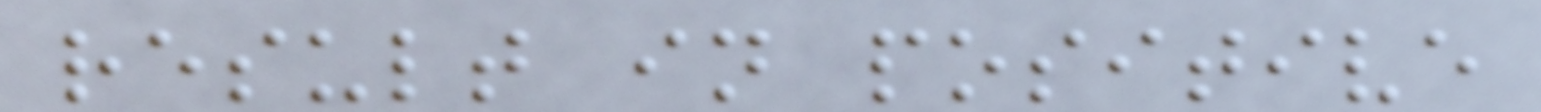result in positive
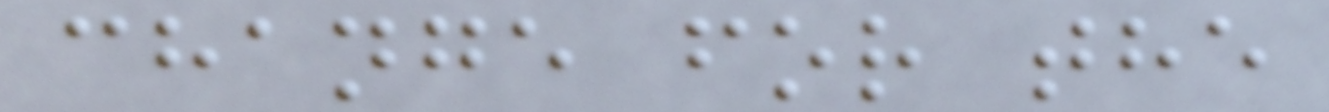change for the
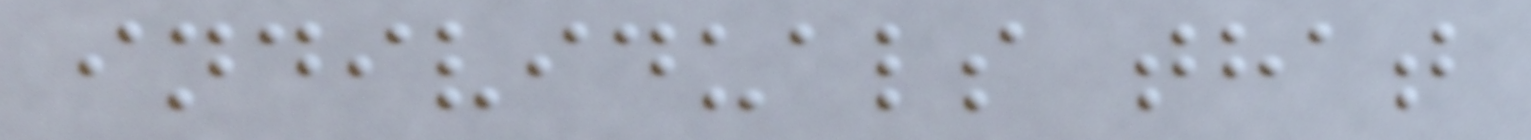individuals that
